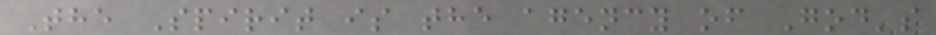The Spirit is the agency of God's
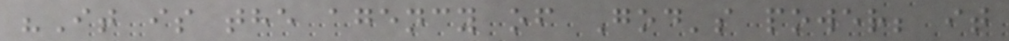"It is the agency of God's power; it
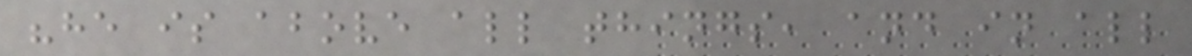"he is above all things, and in all
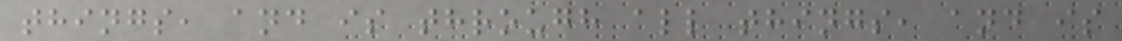things, and is through all things, and is
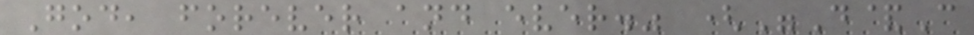God, forever and ever." ("D&C
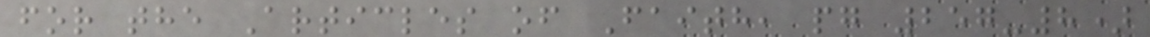for the Articles of Faith, pg 257-8)
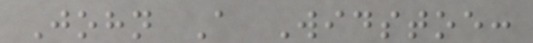John A Widstoe:
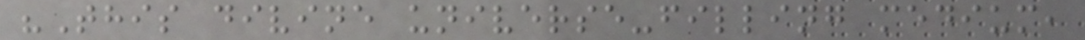"This divine universe-filling medium,
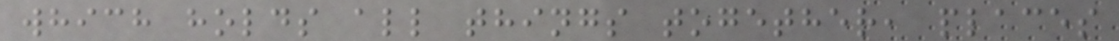which holds all things together, places
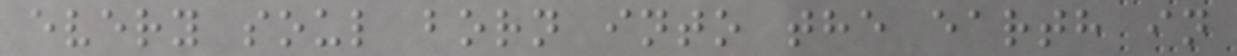every soul born into the earth in
